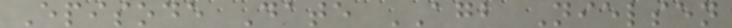Episode Date AGB Nielsen
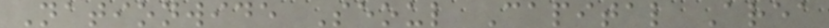Nationwide Seoul Capital Area
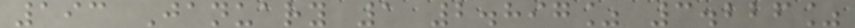193 January 1 2.897% 3.226%
